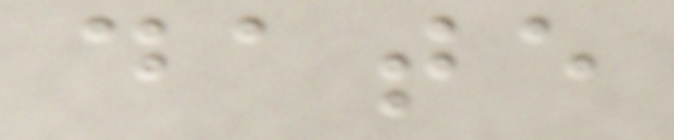date
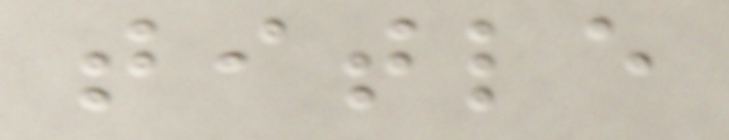title
